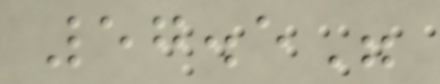57.5"
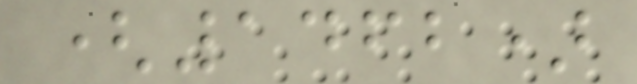(1462)
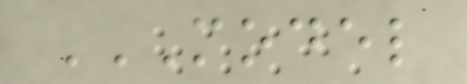MODEL
